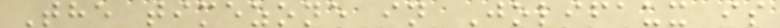The timezone in Jolifaux is
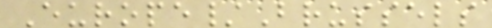Europe/Brussels
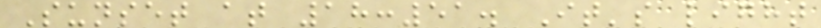Sunset at 18:51. It's light
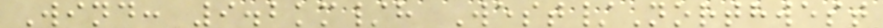Wind: 9.2km/h West/Northwest
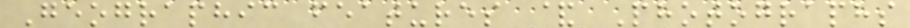Geographic features & Photographs
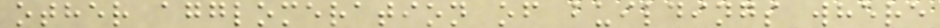other agglomeration of buildings where
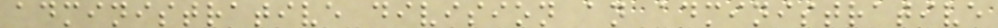administrative division an administrative
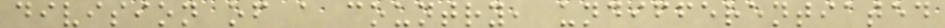division of a country, undifferentiated
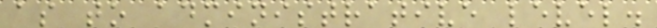as to administrative level.
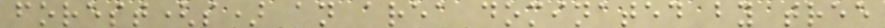forest(s) an area dominated by tree
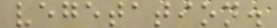vegetation.
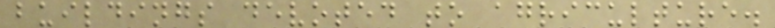buildings devoted to agriculture.
